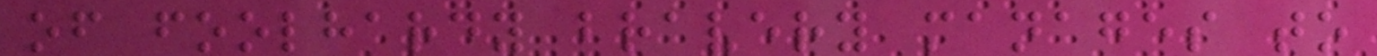of foolhardy bravery manages to
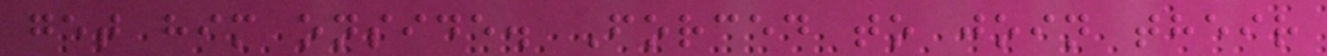get him onside. Forced to join their
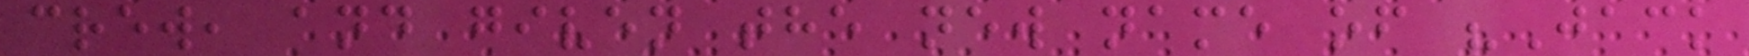crew, and given the new name of "Jack
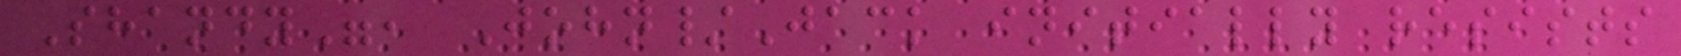Shandy", John/Jack initially resists
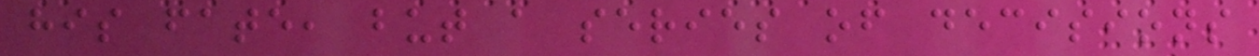his fate, but a series of decisions
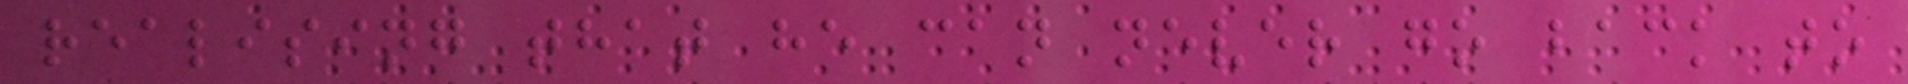realising that he can never go back to
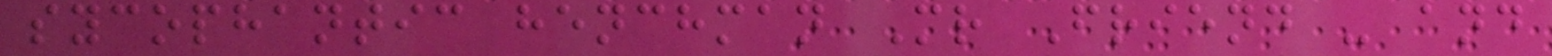sycophantic henchman Mr Friend - and
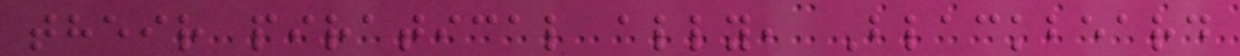their piratical ally, Blackbeard
